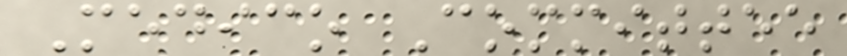Medico Committee
